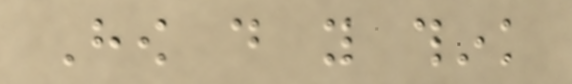How do you think
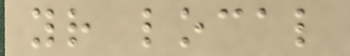your local
